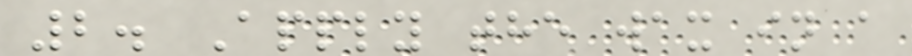2. Apply the wax in a
